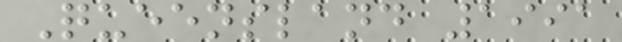Queensland 1991
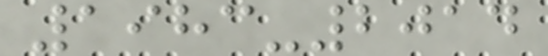1983-2014
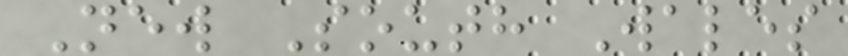New South Wales
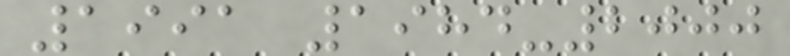1991 1984-2000
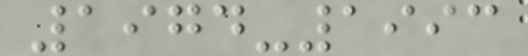1974-1993
